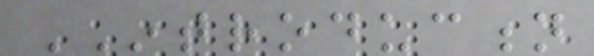INTRODUCTION
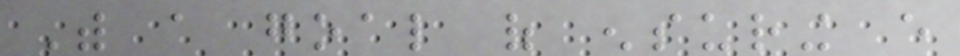With a goal of ensuring every
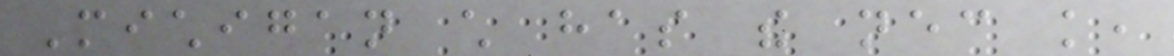Michigan child has the necessary knowledge,
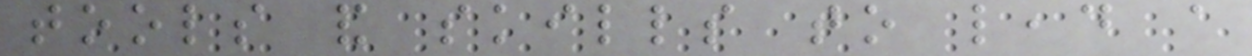tools and skills to lead a
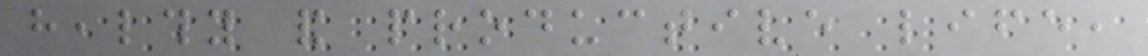healthy and productive life,
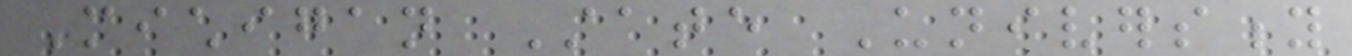Michigan State University
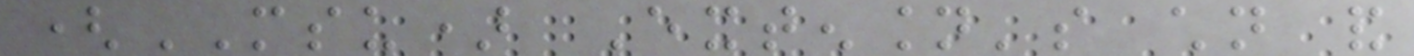(MSU) Extension's children and
